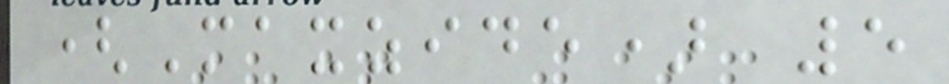(Maxzide) 5
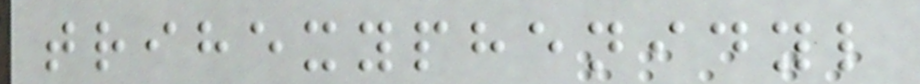trihexyphenidyl
